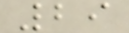29
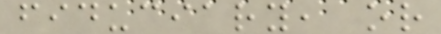fiduciary, or
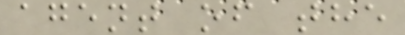agent of the
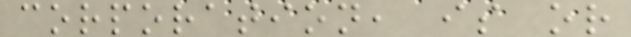corporation, is or
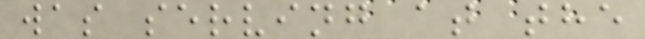was serving at the
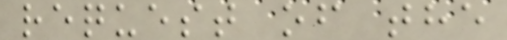request of the
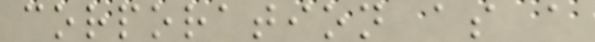corporation as a
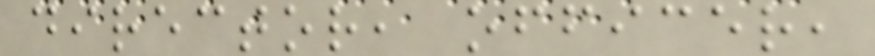director, officer,
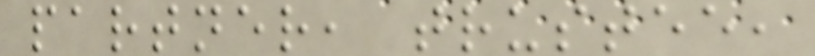partner, trustee,
